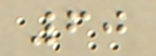60
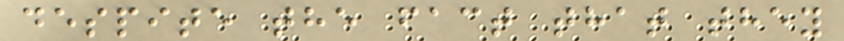despite the fact that they
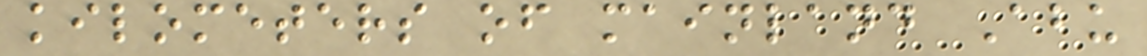kilometers of mainland Abu
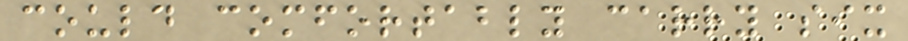could comfortably carry six
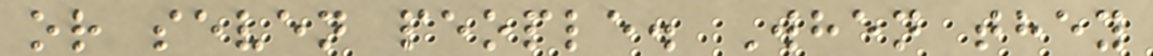or seven people. When they
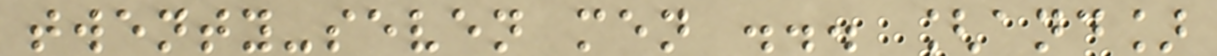twenty-seven men ... [and]
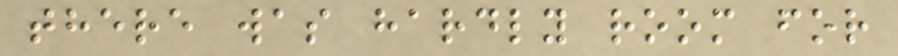there was hardly room for
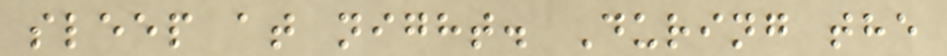sleep at night. During the
